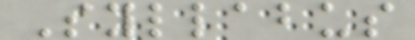Syllabus
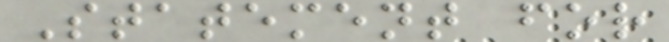Statement for
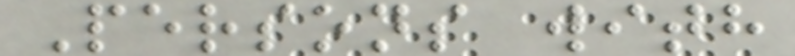Persons with
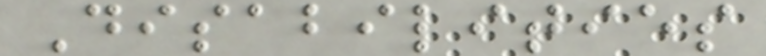Disabilities
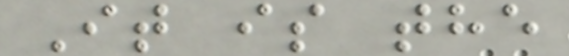It is the
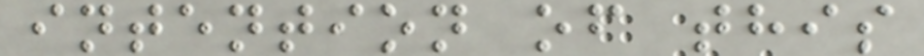intention of this
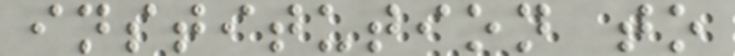institution to
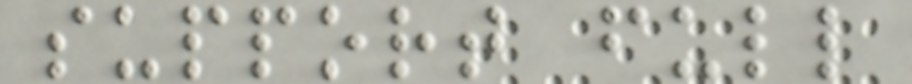support full
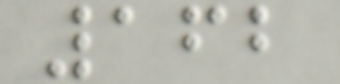162
